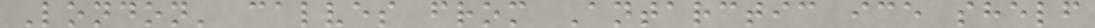London' calves from Antarctic ice shelf
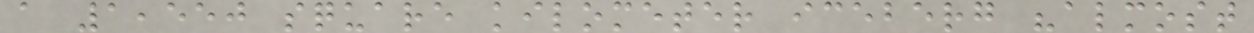a 1,550 square kilometer iceberg "almost
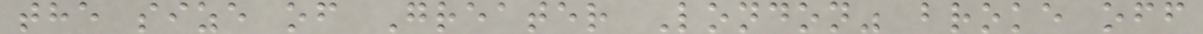the size of Greater London" broke off
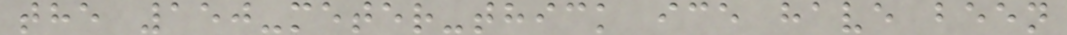the 150-meter-thick ice have been
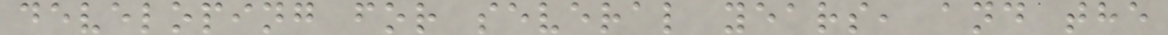developing for several years, and the
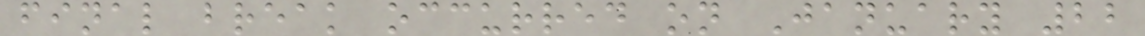final break occurred on January 22
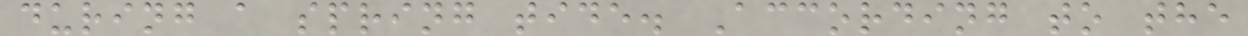during a spring tide. According to the
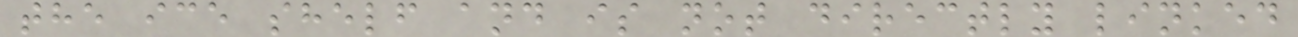the ice shelf and is not directly linked
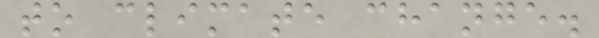to climate change.
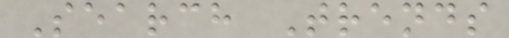Search Trends
